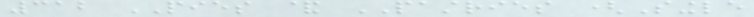312 PIES & PASTRIES (Single
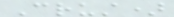Crust)
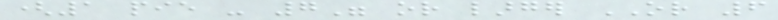(1 pie - 7" or larger OR 6
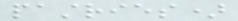pastries)
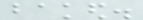baked.
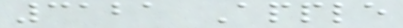3121 Apple
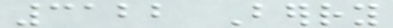3122 Berry
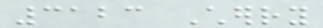3123 Cherry
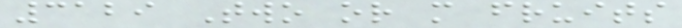3129 Two or more fruits
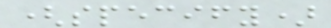(specify)
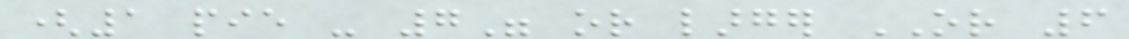(1 pie - 7" or larger OR 6
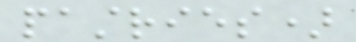pastries)
